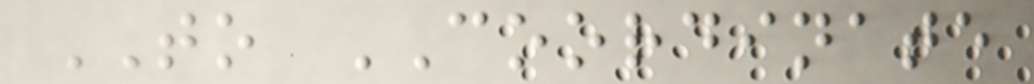TO COORDINATE
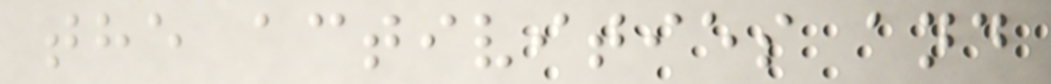the activities and
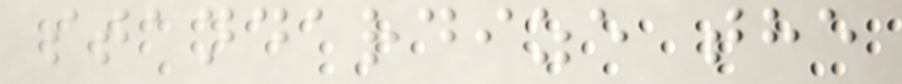standardize the
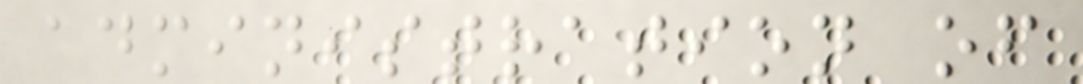administration of
